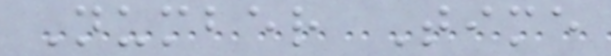Number Time
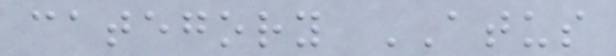category ATUS
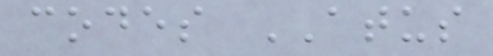codes ATUS
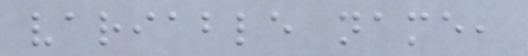variable name,
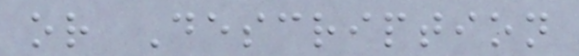or Description
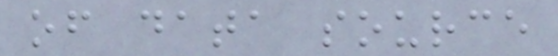of data source
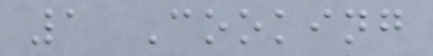1 Cooking
